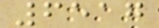6517
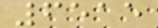6515
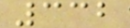332
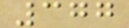377
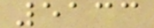5133
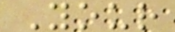Your
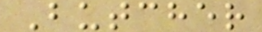Butcher
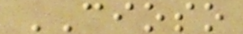CIOSO
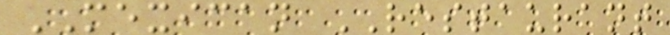MEXICAN RESTAURANT
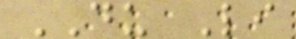DU Li
